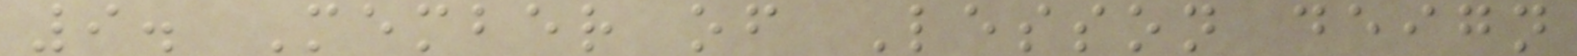9. Member of Lesson deign
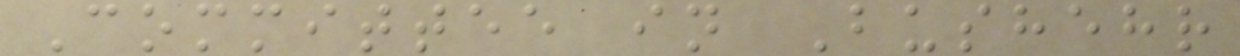Committee in Bushehr
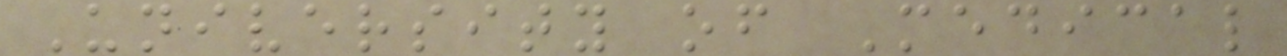University of Medical
